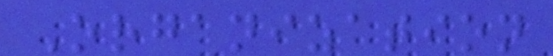Organization
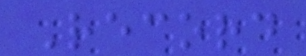Record
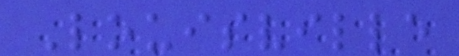Louisville
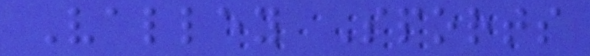Valley Sports
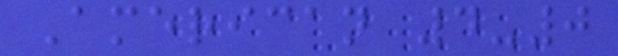American 4-0
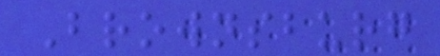Brownsburg
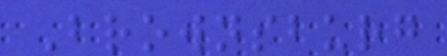Brownsburg
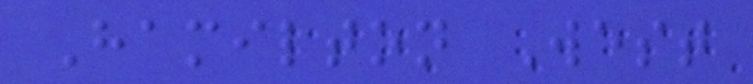Hamilton West
